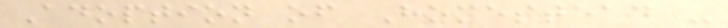Adoption of Homestead -
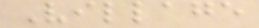Village
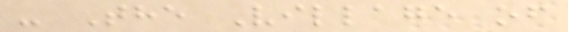- The Village of
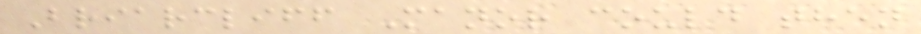Briarcliff Manor could then
